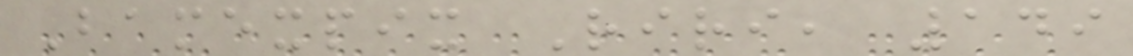Bamexpix Riri, 149
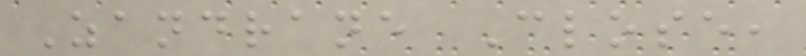Zandrane Close,
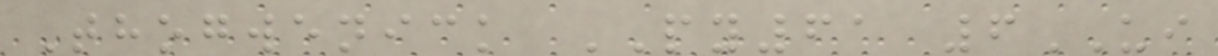Thogwenick PY61 6UI
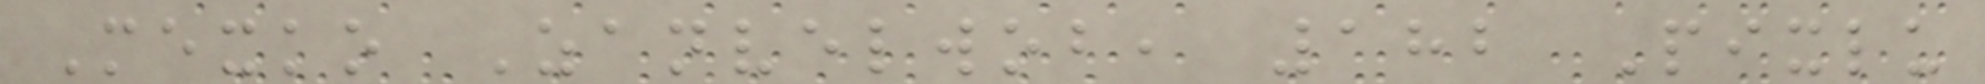Mexko Zanvelwob, 182 Pixlu
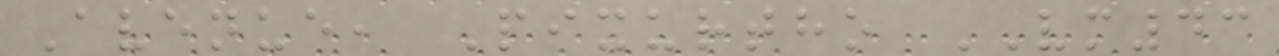Avenue, Pixurtho VM43
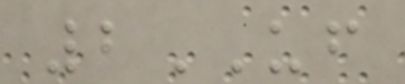2UF
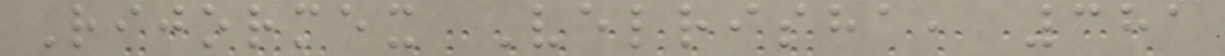Rijormex Velrisha, 381
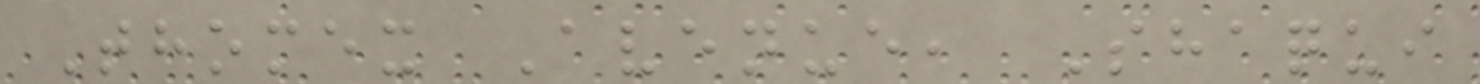Thomex Avenue, Shaqui
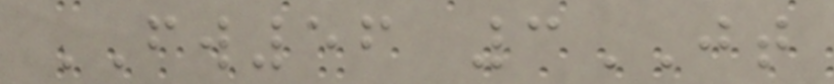FW56 3JT
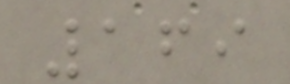169
